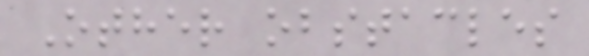Other obstacles
